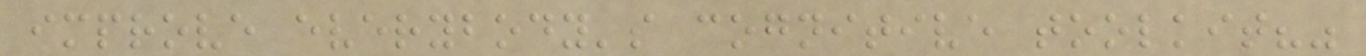improve everybody's cognitive toolkit?"
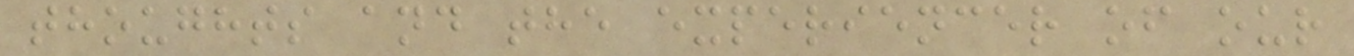thoughts and the experiencer of our
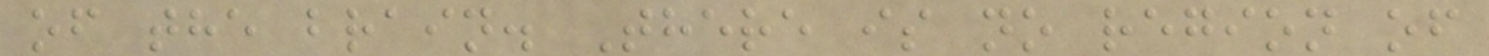of the brain. There is no region of
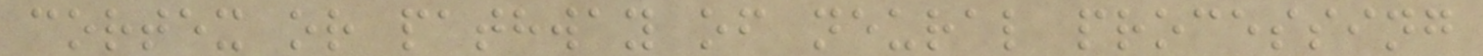cortex or pathway of neural processing
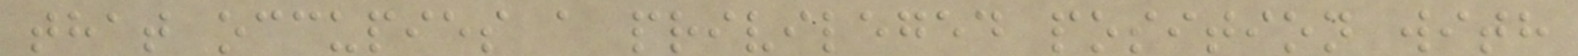that occupies a privileged position with
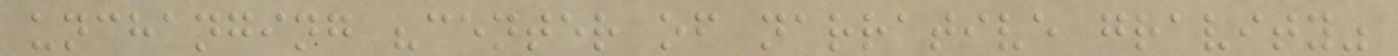unchanging "center of narrative gravity"
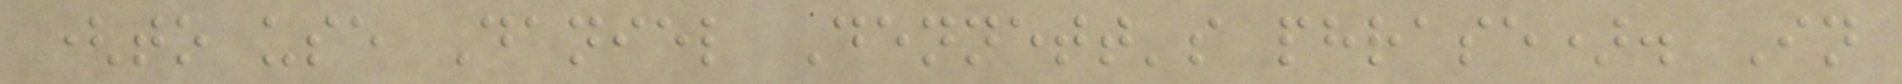(to use Daniel Dennett's phrase). In
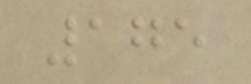175
